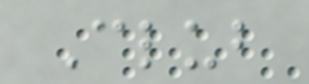Club
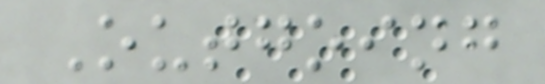Outgoing
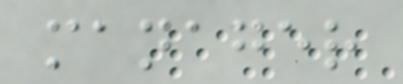manager
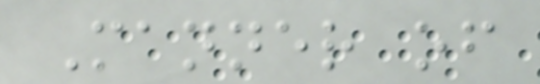Manner of
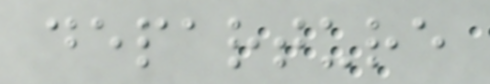departure
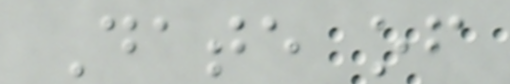Date of
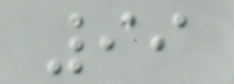99
